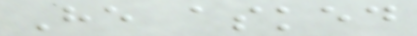He asked
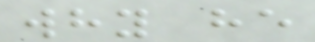why he
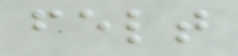felt
